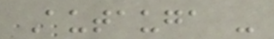Autauga -
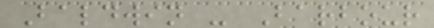Baldwin - Barbour
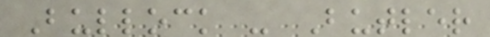Bullock - Butler
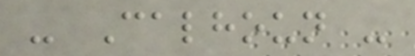- Calhoun -
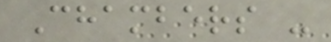Chambers -
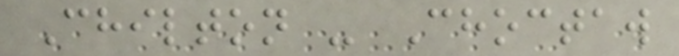Chilton - Choctaw
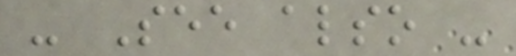- See also -
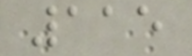115
